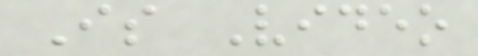Is Video
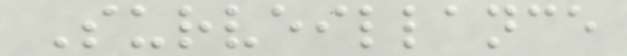Surveillance
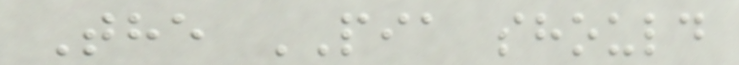The PIA should
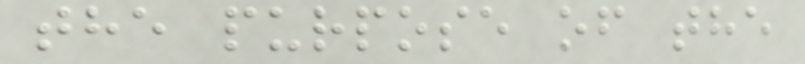the purpose of the
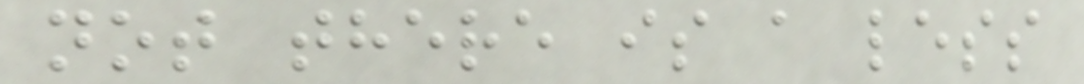not there is a less
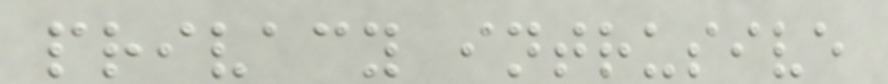privacy intrusive
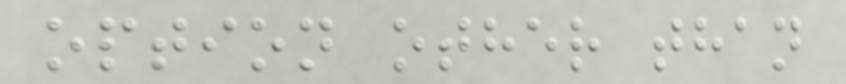option other than
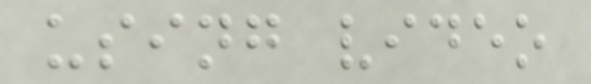using video
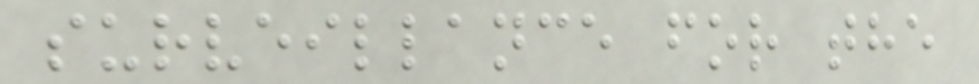surveillance for the
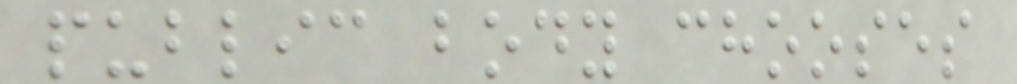public body chooses
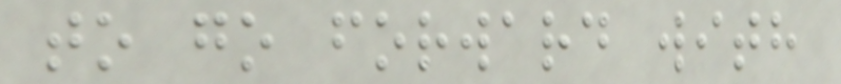to go forward with
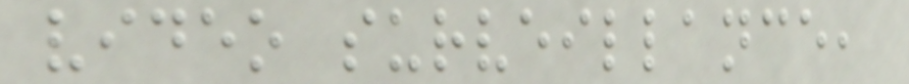video surveillance,
